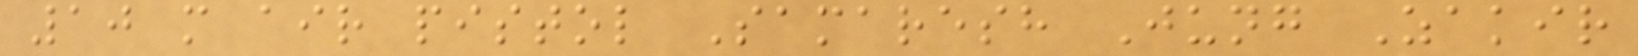10 m air pistol Samaresh Jung Zakir
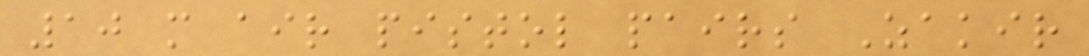10 m air pistol pairs Zakir
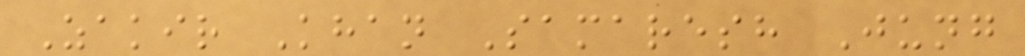Zakir Khan Samaresh Jung
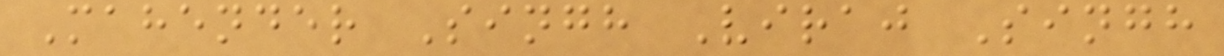Mahender Singh Viraj Singh
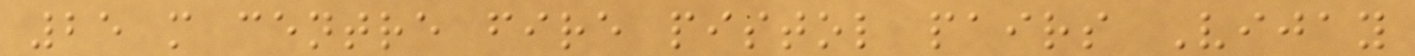25 m centre fire pistol pairs Vijay
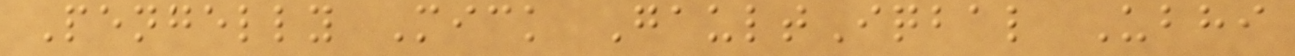Pengelly Mick GaultIqbal Ubhi
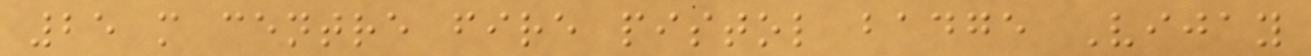25 m centre fire pistol badge Vijay
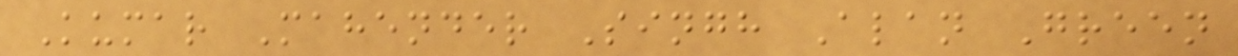Kumar Mahender Singh Alan Green
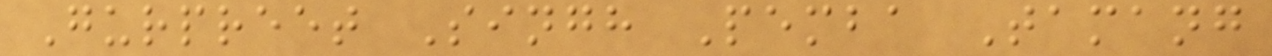Gurpreet Singh Pemba Tamang
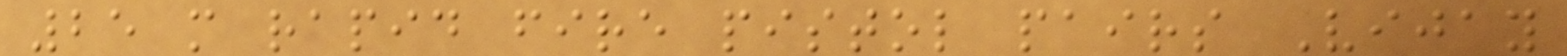25 m rapid fire pistol pairs Vijay
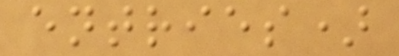entries)
